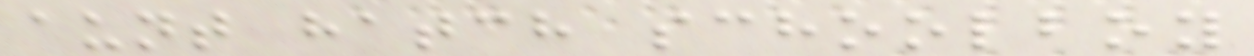aunt hatch schoolboy
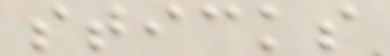sticks
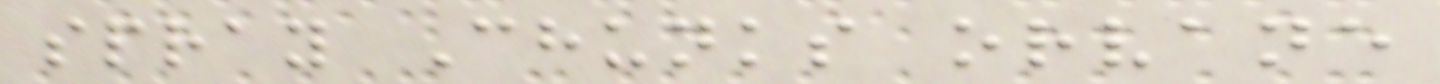spray Chunks orvane
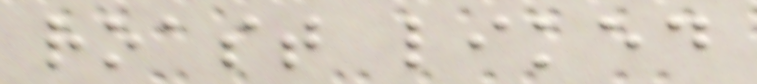roast liked
